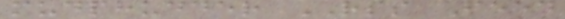mudphudder RSS Feed
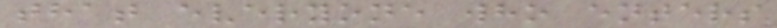that everyone who enters
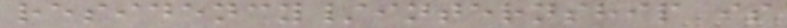residency/internship is
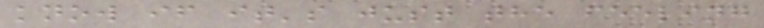know if it's just the feeling
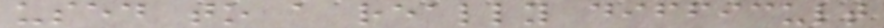used to a really difficult
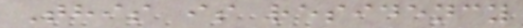This is residency
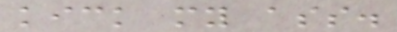kick my ass.
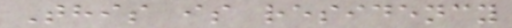This is residency
